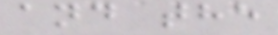and the
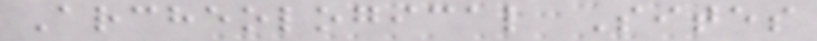Archeological Sites
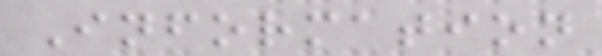Information
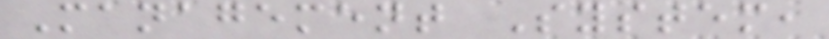Management System,
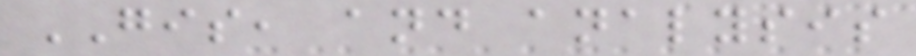GIS, and analysis
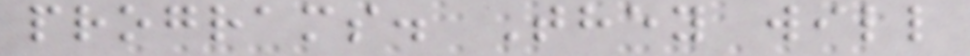programs. They will
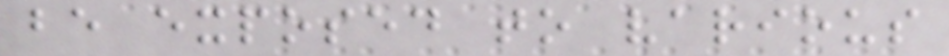be exposed to various
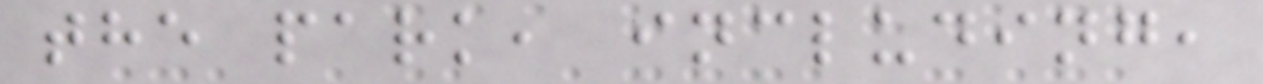the park, including,
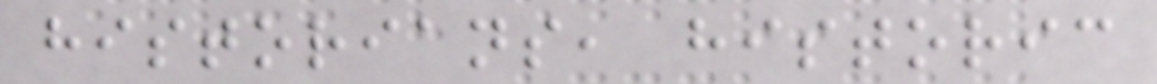historians, historic
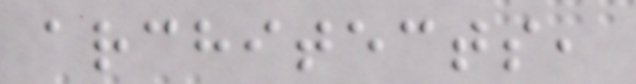architects,
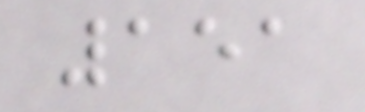151
